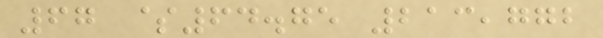67 $64.75 213,772
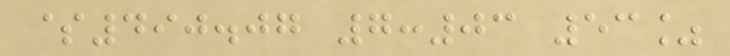$490.07 7:03 53%
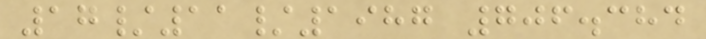17/11/1987 706.384
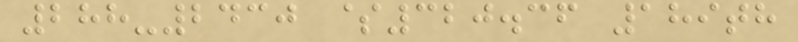288-2430 $320.36 189th
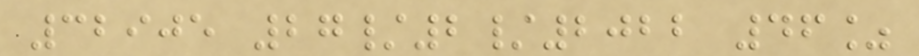32905 27/2/2022 46%
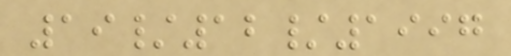19/12/1997
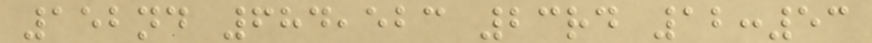152nd 684,523 23rd 12:53
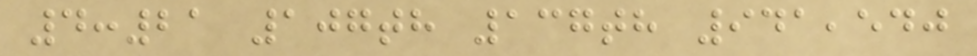4:21 107th 137th 941,540
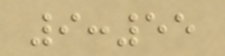9:55
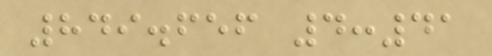849.656 4:41
